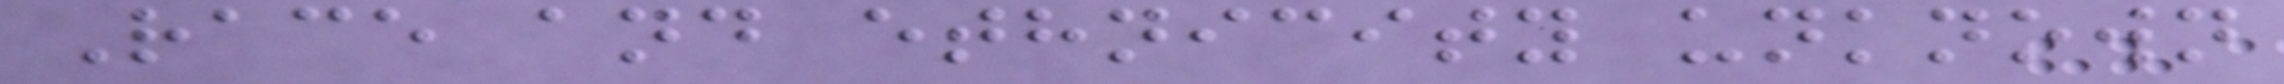Race and ethnicity unknown
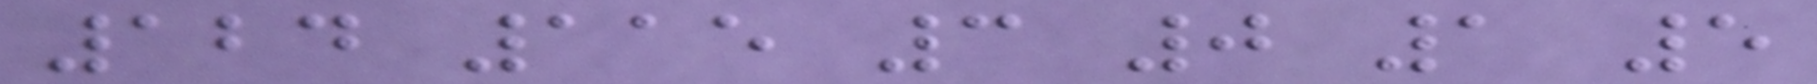124 115 3 0 1 5
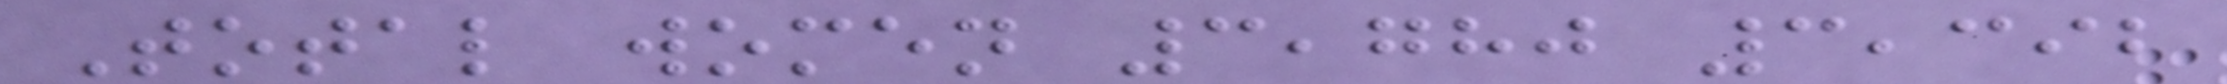Total women 3,780 3,392
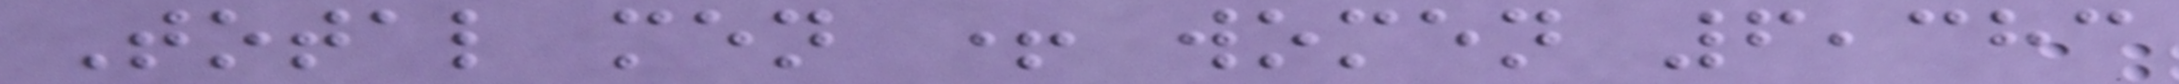Total men + women 6,383
